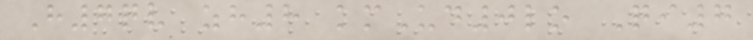H7qv zh8 kmUd0lo Qi7
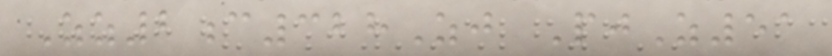Zz2c328Zj PjZ51
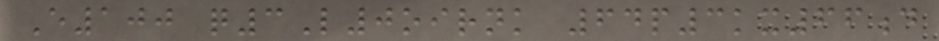E100 q3L0oirnk 64p3kx66d
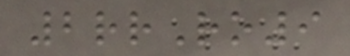2rrRo9
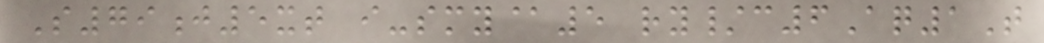S79j5xt i-smy@5 ry/c6Aq1T
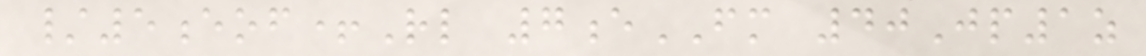/5eof+Rl 7eFM 40Jp1z
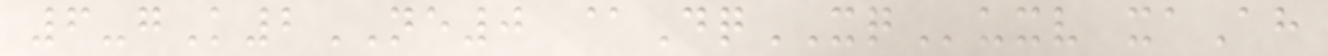6-gK2NE0 @DqXQuxv xaAh
